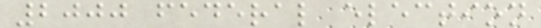2000 federal election
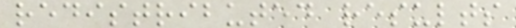redistributed results
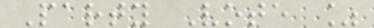Party Vote %
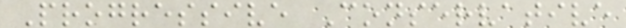Progressive Conservative
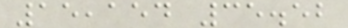15,154 35.52
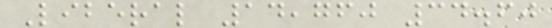Liberal 14,760 34.60
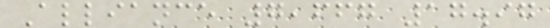Alliance 7,667 17.97
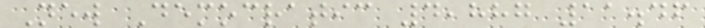New Democratic 4,887 11.46
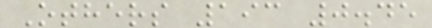Others 193 0.45
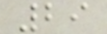29
